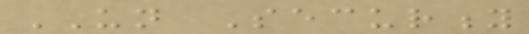UN Security
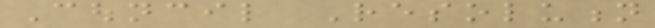Council Resolution
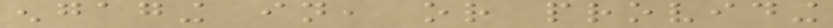engaging in, or providing
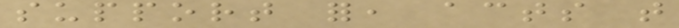support for, acts that
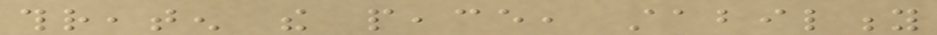threaten the peace, stability
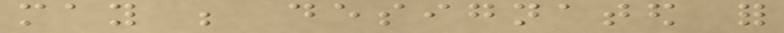may be designated for
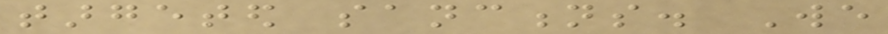targeted sanctions. We
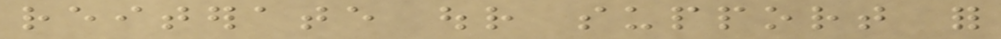reiterate our support for
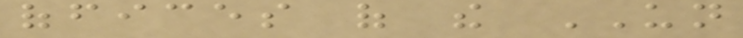offices of the UN
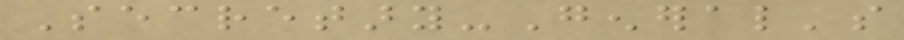Secretary-General's
